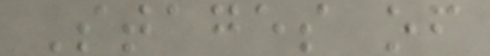Stages of
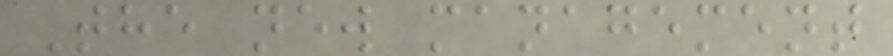The new management
